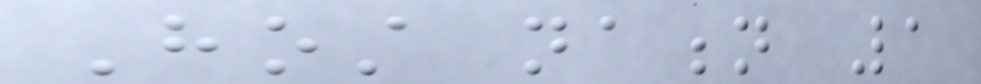Host nation 1
